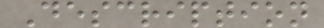Description
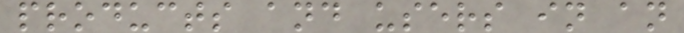products and users in an
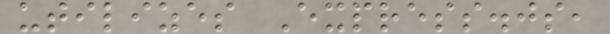utilizes Express.js,
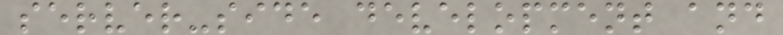server-side development and
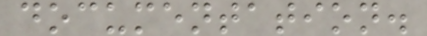documentation.
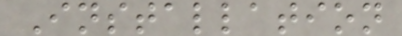Installation
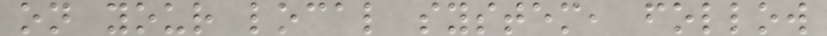on your local system, follow
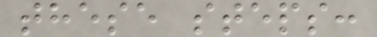these steps:
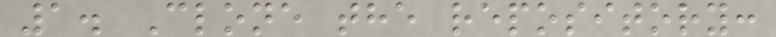1. Clone the repository:
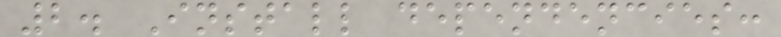2. Install dependencies:
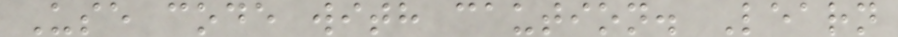Use code with caution. Learn
